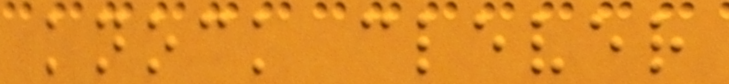knock clever
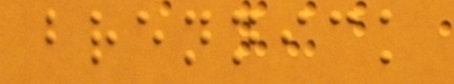brennick
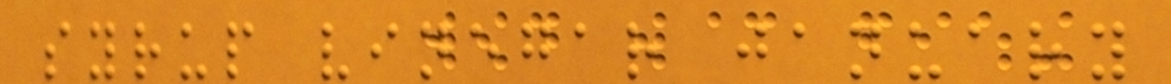syrup vinegar january
